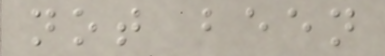not been
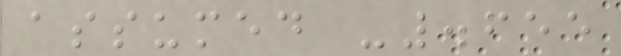assumed -.655
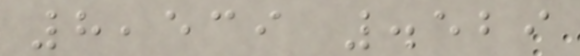8,539 .529
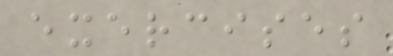exercises
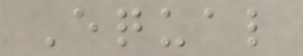Equal
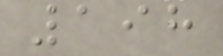198
